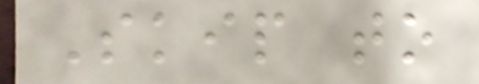Skip to
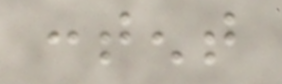content
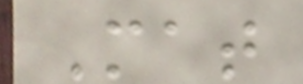Mat
